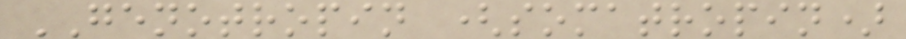GENOTROPIN (somatropin)
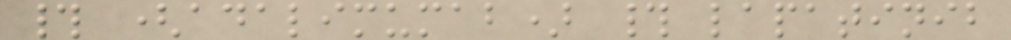# (adalimumab) # lapatinib
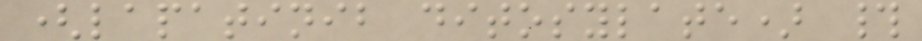(lapatinib ditosylate) #
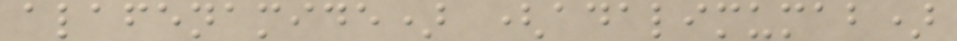alafenamide) (adalimumab)
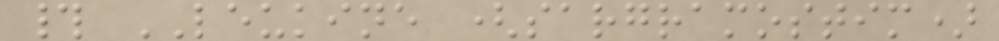# LEUKINE (sargramostim)
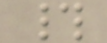#
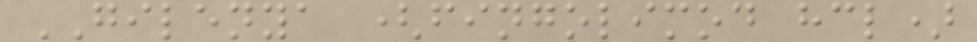GILENYA (fingolimod hcl)
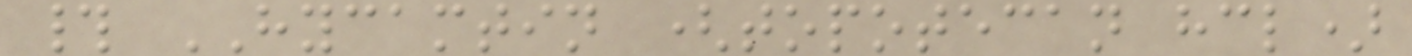# HYCAMTIN (topotecan hcl)
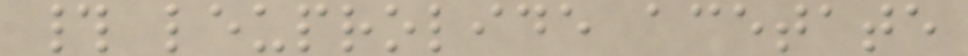# leuprolide acetate
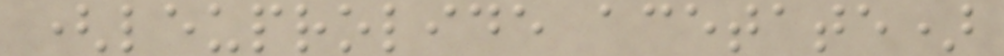(leuprolide acetate)
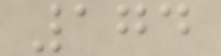174
